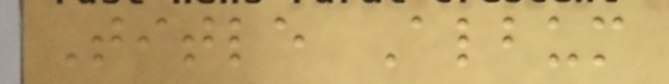Title Album
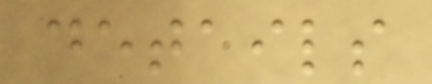details
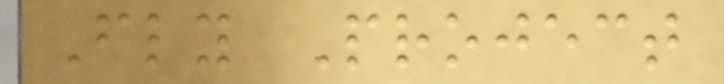Fly Project
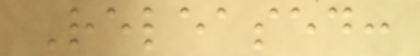Released:
